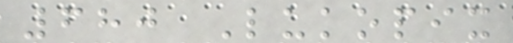680 Lukopix
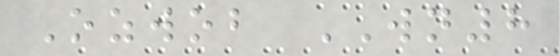Ozwob WN8
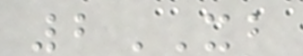2XB
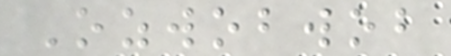Ozwobwob
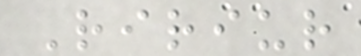Ririur
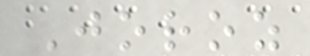Joroz
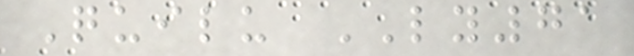Quilu LY71
